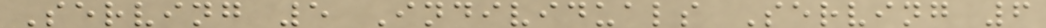Serving 5 Individuals Serving 6
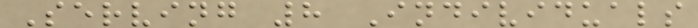Serving 8 Individuals
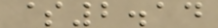$2.14
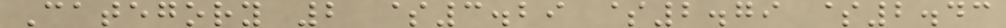Category 2 $3.29 $2.79 $2.43
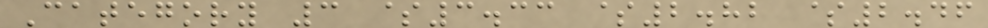Category 3 $3.33 $2.82 $2.46
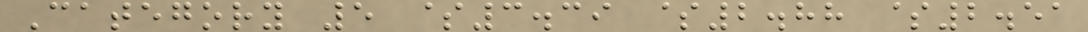Category 5 $3.39 $2.88 $2.51
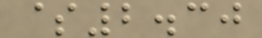$2.30
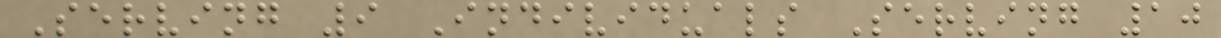Serving 9 Individuals Serving 10
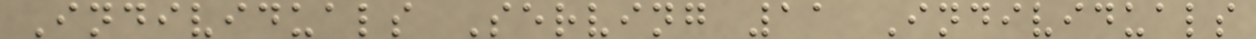Individuals Serving 11 Individuals
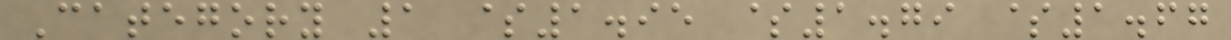Category 1 $1.95 $1.79 $1.67
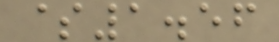$1.56
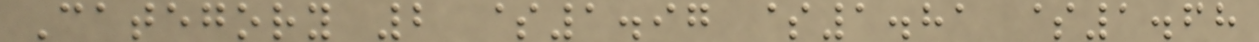Category 2 $1.97 $1.81 $1.68
